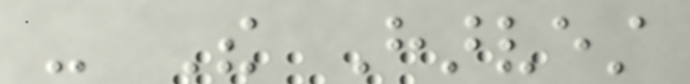- The Harvest
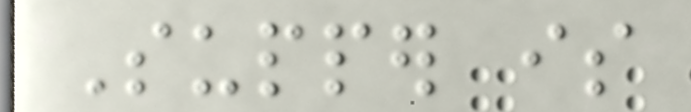Supper is
